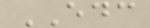EDC
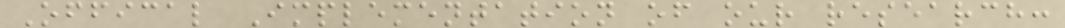Offical Implementation of our research:
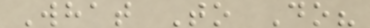What To Do?
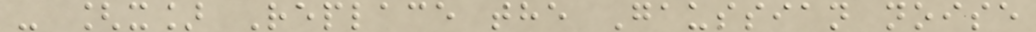- [x] Replace the Gaussian noise
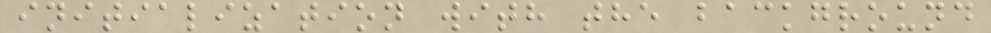initialization with the background
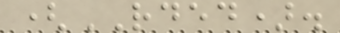(RDED).
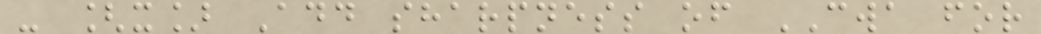- [x] Add sharpness of CWA for
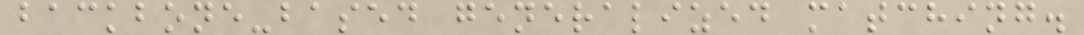backbone-based generalized matching.
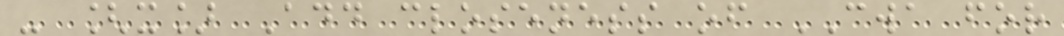- [x] Add closeness of CWA for
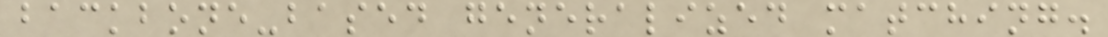backbone-based generalized matching.
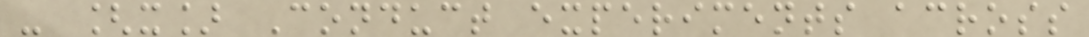- [x] Conduct experiments across
